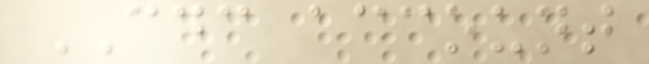CDC account
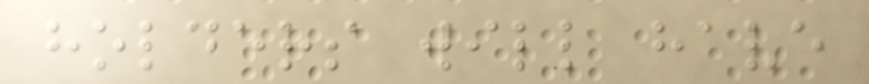holders will have
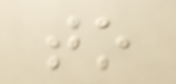to
